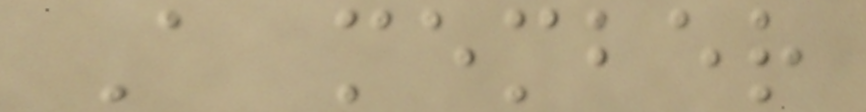A member
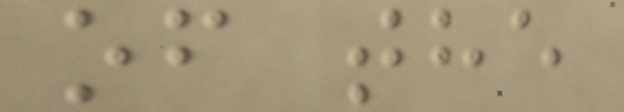of the
